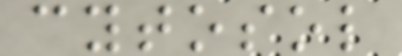cytosol
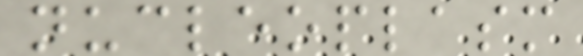nucleoplasm
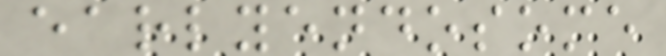earlyendosome
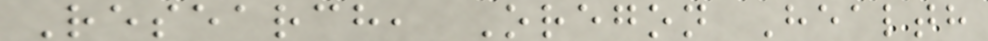Research, Oregon Health
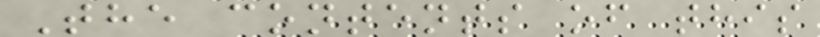The contents of this
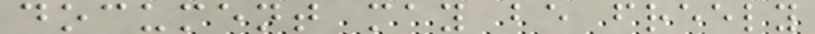document may be freely
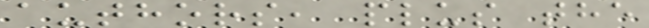authors, plus the
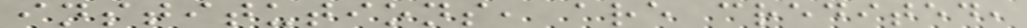institutions, are credited,
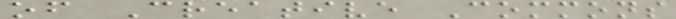of Creative Commons
